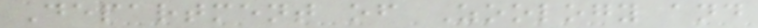Department of Zoology and
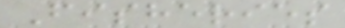Fisheries
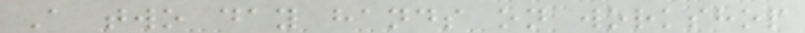A two day hands on workshop
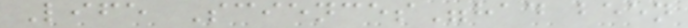Life Sciences"had been
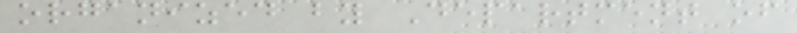organized by Department of
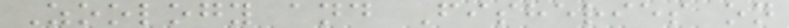Zoology and Fisheries on
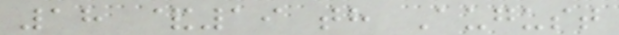18 &19 th August
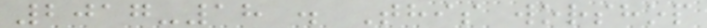2017-18 . This worshop
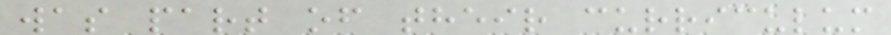was part of their curriculum
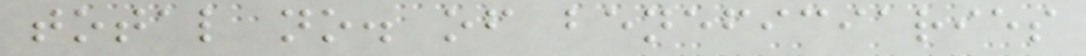total no. of beneficiaries
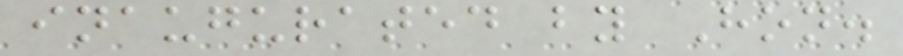inaugurated by Hon.
